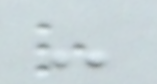-
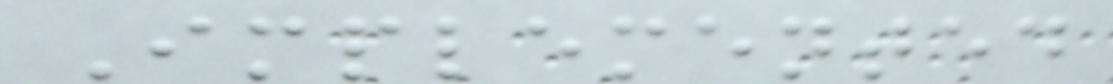Implemented
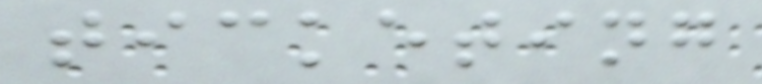ticketing
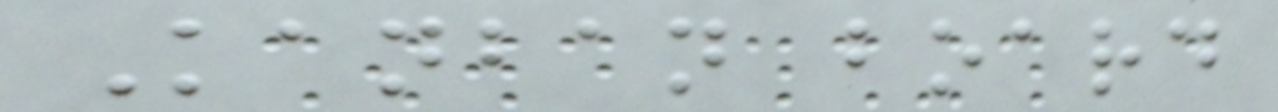Kanban board
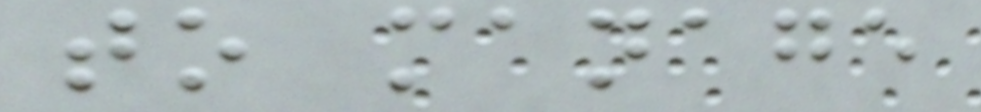to manage
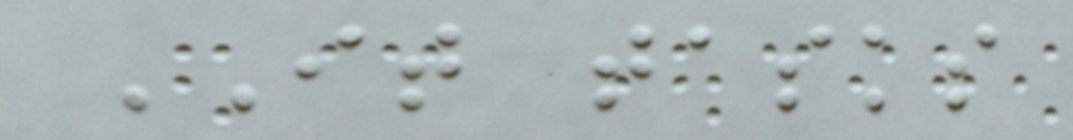IT tasks
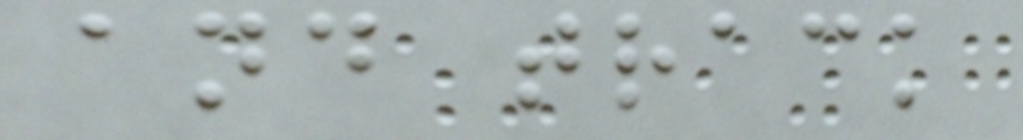and track
